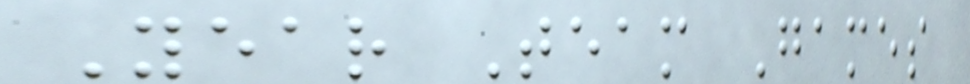Year Team Games
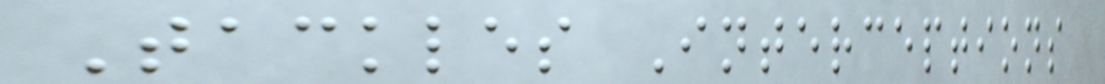Tackles Interceptions
